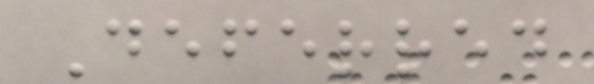Deferred
